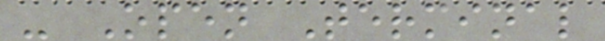- Open Terminal
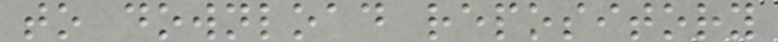to download repository
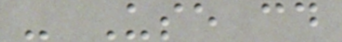- Use cd
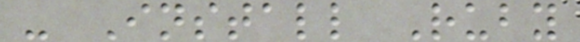- Install Ruby
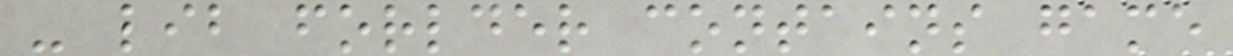- lib forlder contains game
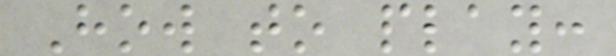How to play:
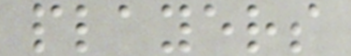players
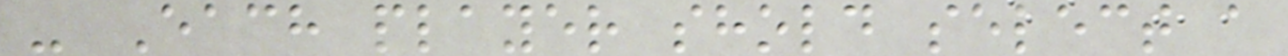- Each player shold select a
